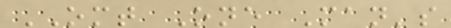OMT One Man's
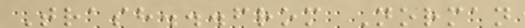Trash...from Norman
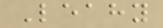Leahy
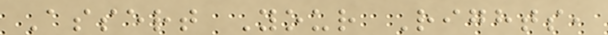Assert Your Rights,
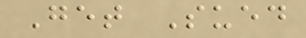Get Sued
